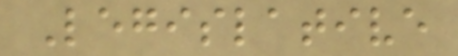Legislative
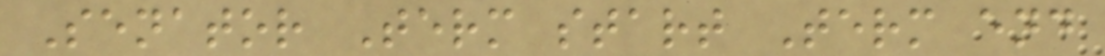Senator Term start Term end
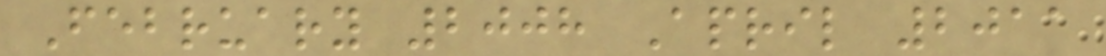February 2008 April 2011
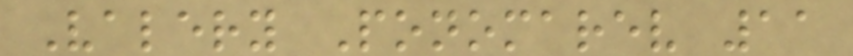Valery Ponomarev 11
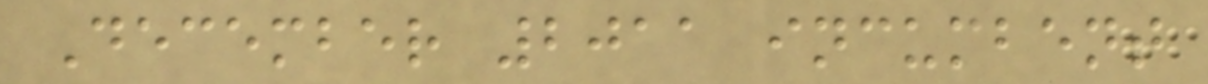December 2011 incumbent
